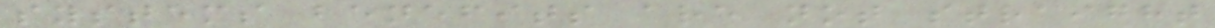systems benefits are not straight
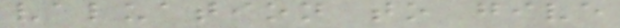valuation to give
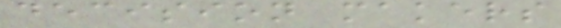decision makers
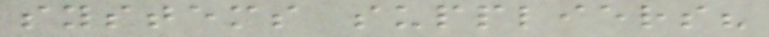systems suppliers?
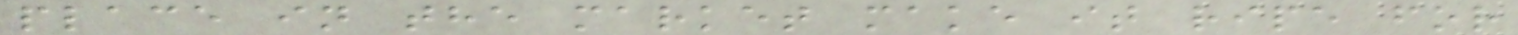place in the market make it ripe for
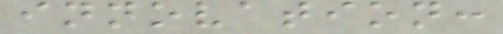innovation:
